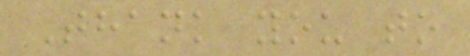Thank you to
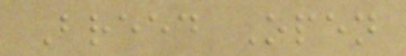Breed Open
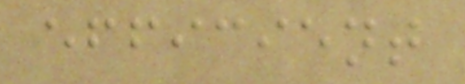efficient
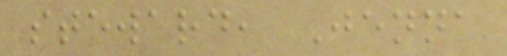steward, Jenna
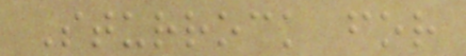Sturrock for
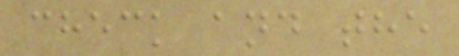check and the
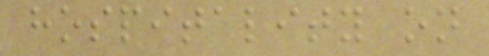hospitality on
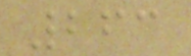263
